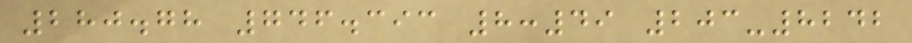280.78 746.393 8:49 203-8242
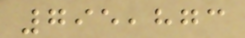795,873
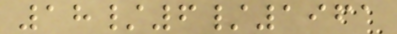18/6/1961
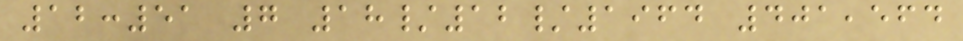12:51 7 18/12/1964 401,564
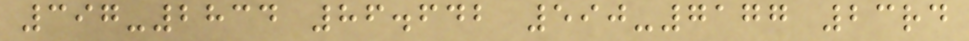397-2834 86.642 590-7177 23rd
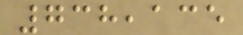738,135
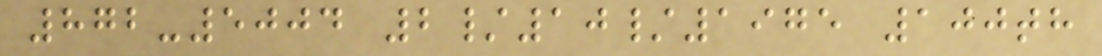872-5004 2/10/1975 100th
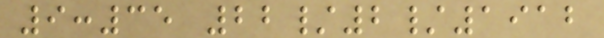9:35 22/2/1912
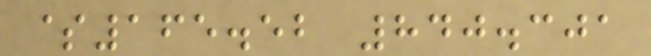$165.52 840.301
